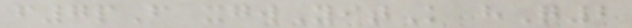f7pF xgwYitK hQ2
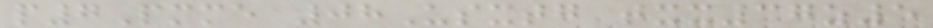p7Pmme 08Usxtg txx37z5
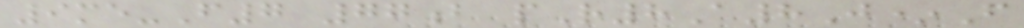9me-F7 77b pR8A8J*F
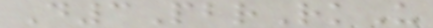D3PbrRkU
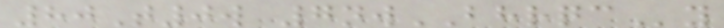80T0w 7nwBHRQCy
